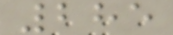285
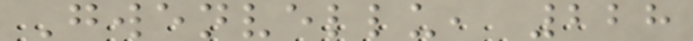Gwenvellu, 228
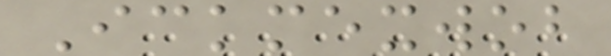Ickmexwob
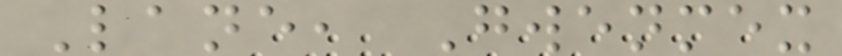Lane, Gwenmex
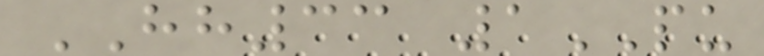HH33 1PU
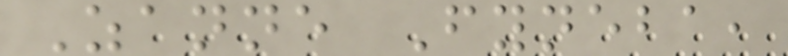Zanne Fyneba,
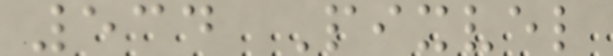534 Pixvel
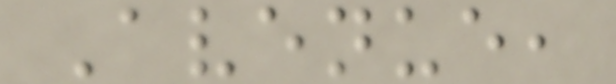Avenue,
